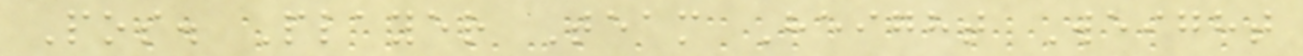Pos. Player Team Height Weight
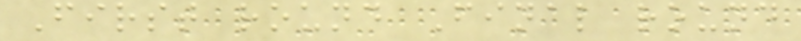First round Final round
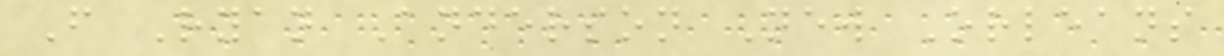F Ryan Anderson New Orleans
